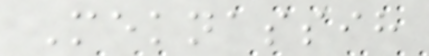Meknassih
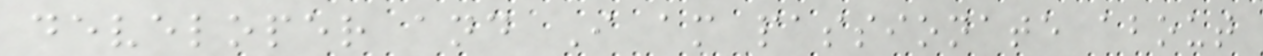developer and I am passionate about
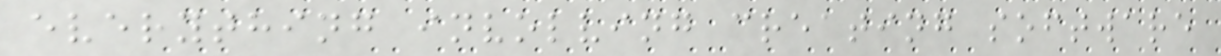everything involving creating software
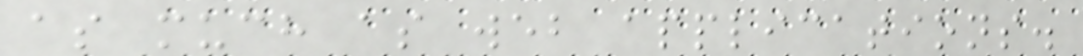as much as web applications.
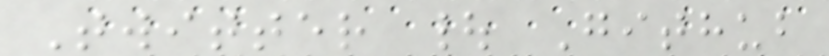Twitter | Github
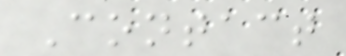Contact
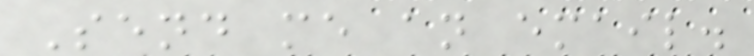Send me an email.
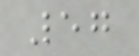57
